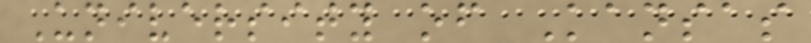University of Kansas
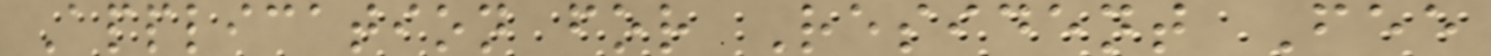Application for Resident Fee
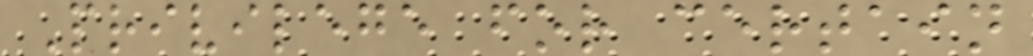Privilege for certain
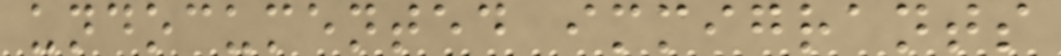undocumented immigrants
